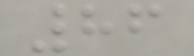86
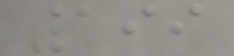199
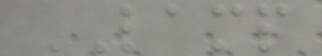LAMP
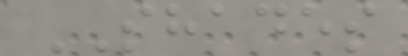SHADES
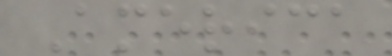America
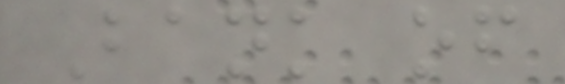Bank of
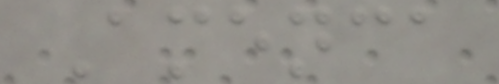Amenca
